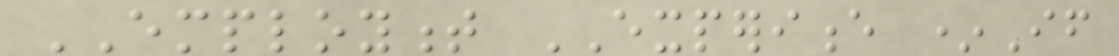EMPLOYMENT EXPERIENCE *If
